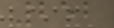252
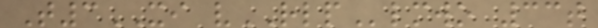T3XI vRLPlmwo 33t
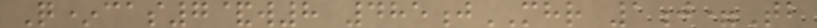Q*cas7&w8 485jMHR 1j=Tb
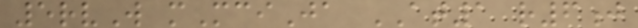5rvW mMciJa AT1 r6j
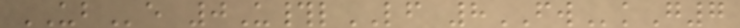UBe 0U#lLF 8FWkG7
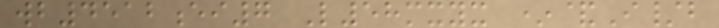wb4512ei7 L58mxyx *&I/b
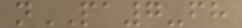nPA7-fh
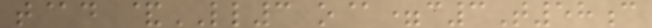t@d &LL3 o@=c3T58c
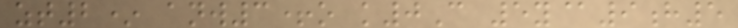zt2* anw3+o k0C 5y@9h5
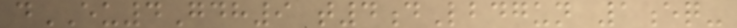dEU4Gdh9 t4dLbdgun 1eq-
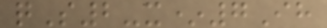qS2-x*7Ih
